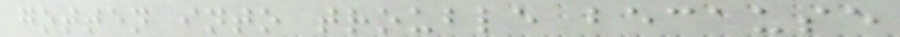gotten into trouble because
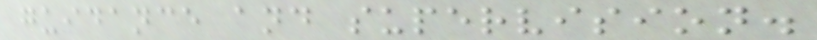guidance and supervision.
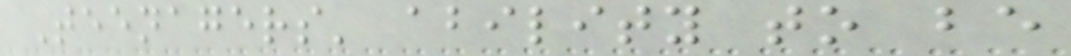Teenagers' ability to be
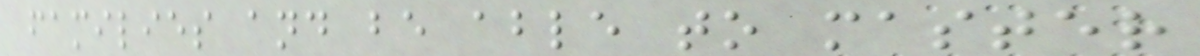families and be able to master
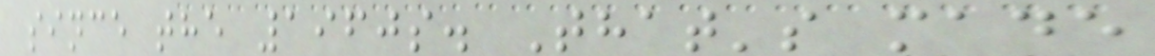since the 1960s. That's made
